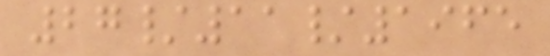27/11/1965
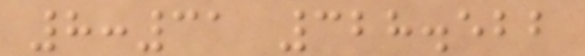8:31 328.522
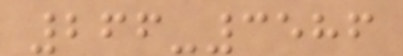266-3586
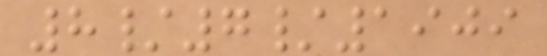8/7/1909
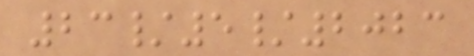23/5/2023
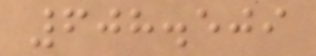608.509
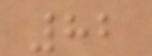82
